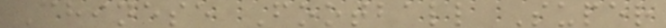Chinese Football Super
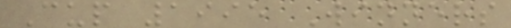Cup 1995 Winners
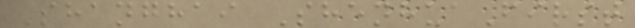Shanghai ShenhuaFirst
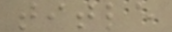title
